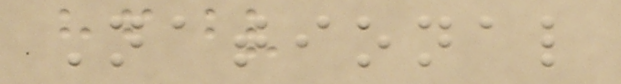National
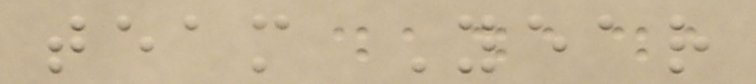team Year
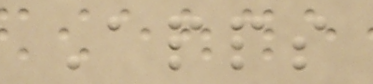Apps
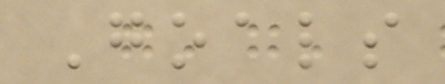Goals
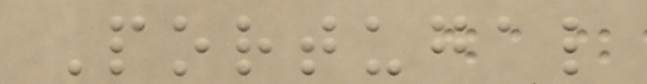Portugal
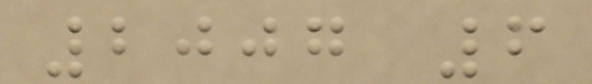2007 6
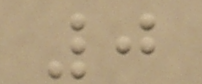0
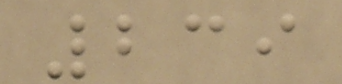239
